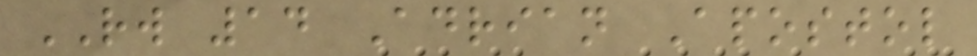RW 14 Adrian Apostol
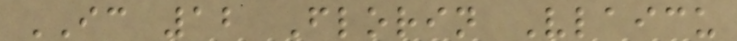IC 12 Florin Vlaicu
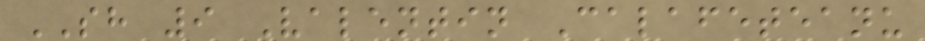SH 9 Valentin Calafeteanu
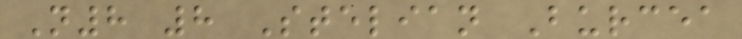N8 8 Stelian Burcea
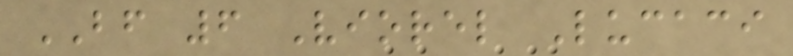BF 6 Viorel Lucaci
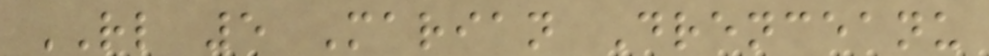RL 5 Marian Drenceanu
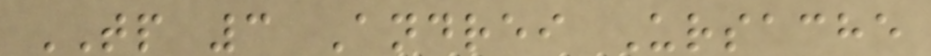TP 3 Andrei Ursache
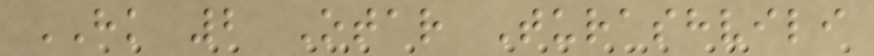HK 2 Otar Turashvili
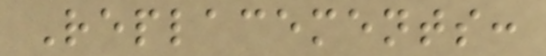Replacements:
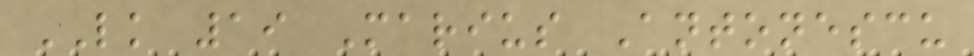LK 19 Marius Antonescu
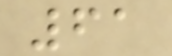61
